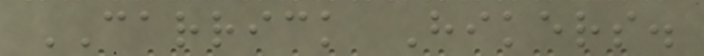CARRICK Hikers.
